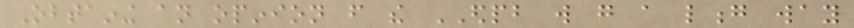Obtaining an opinion from the EDPB will go a long way
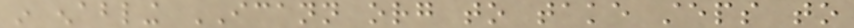in enabling ICANN org to take steps to
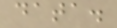data.
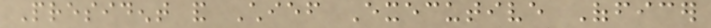President and Chief Executive Officer
